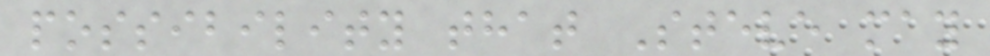possibility that Steve may
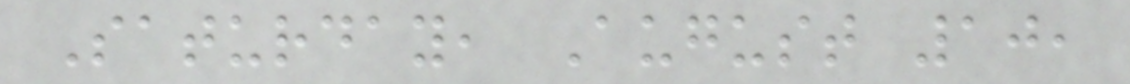Saturday, August 10,
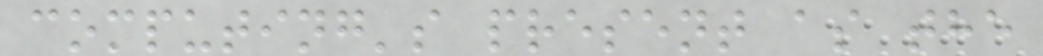computing's present as the
